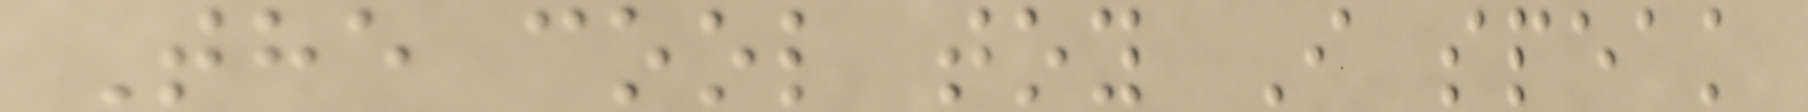The cool toy I speak
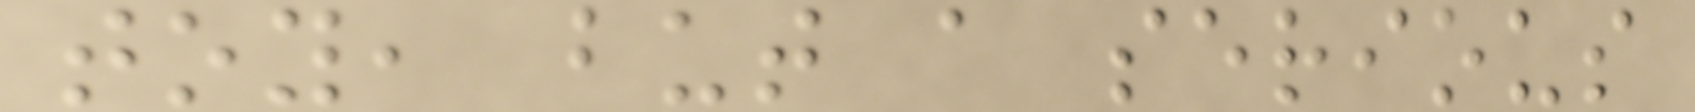toy, but a serious
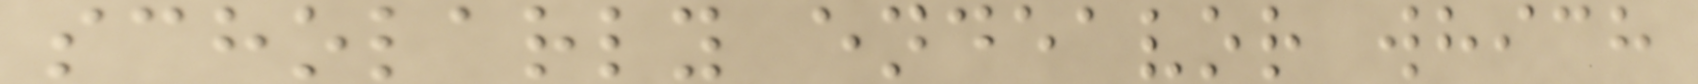scholarly endeavor which
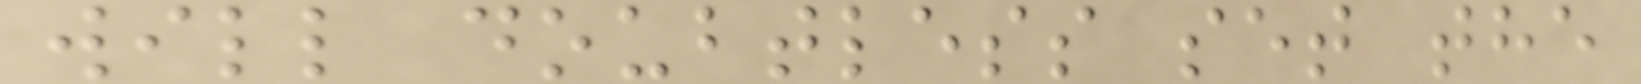will doubtless set the
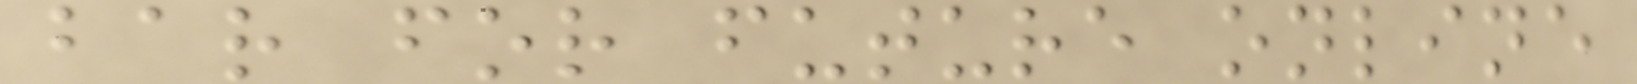bar for future online
